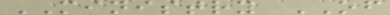MINISTRY OF
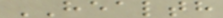HEALTH
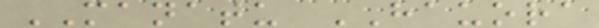MANATU HAUORA
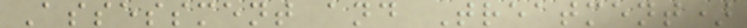Assessment and Treatment)
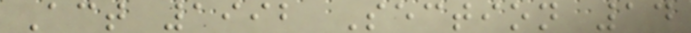Act 1992 Section 14
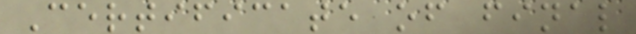Certificate of final
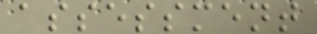assessment
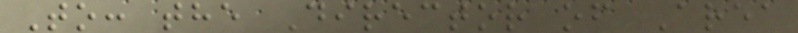To: the Director of Area
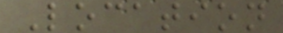Location
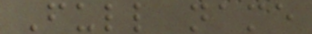Full name
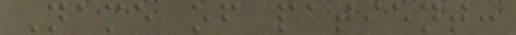Name of patient:
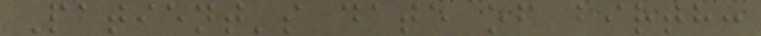Patient's date of birth:
